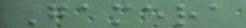Gamera
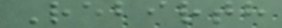Rebirth
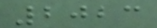2023
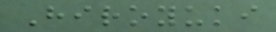Hiroyuki
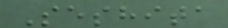Seshita
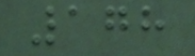178
